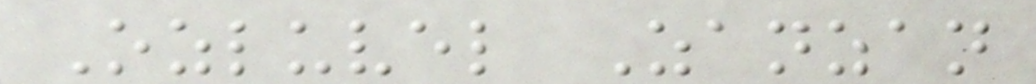Ozluvel Zanzan
